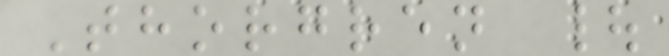Thorgren |
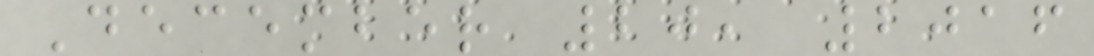December 20, 2016
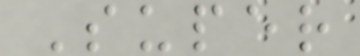Super
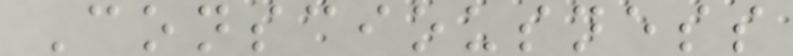Consciousness
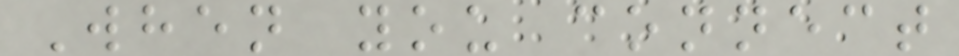When you connect
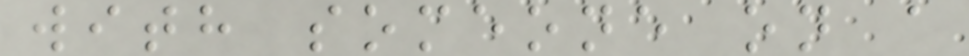with someone on a
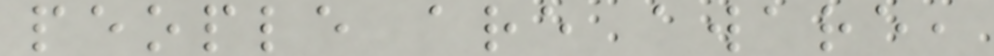people are aware,
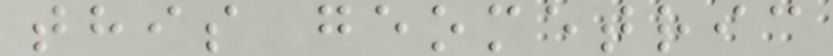this geometric
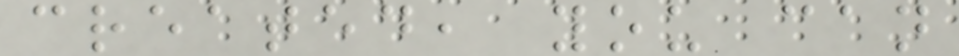created, you can
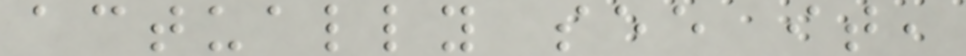actually see it,
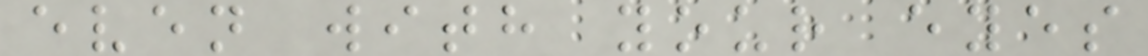even with your eyes
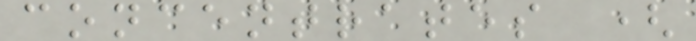concentrates (
